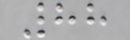88
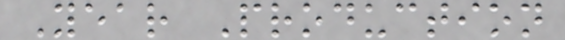Year Production
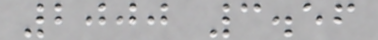2000 3.56
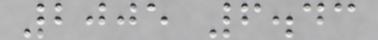2005 6.43
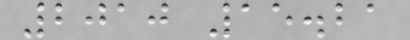2010 15.21
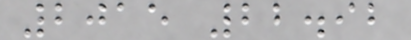2015 22.92
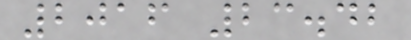2016 23.42
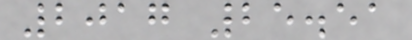2017 25.51
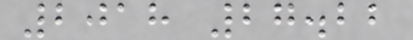2018 27.22
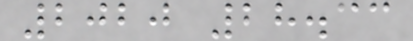2020 28.33
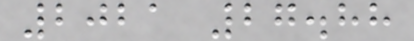2021 27.88
